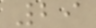29
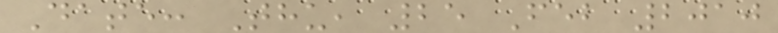Date: Thu, 25 Feb 2010
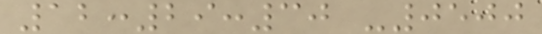12:29:30 -0500
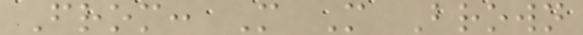From: M M Brown
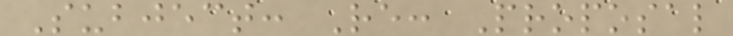Subject: Re: Proposal
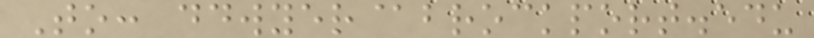To: ddwyer@brockport.edu
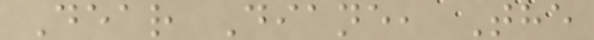Dear Diane, The
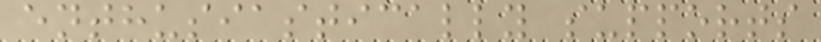enthusiastically supports
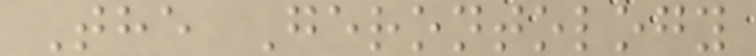The Gerontology
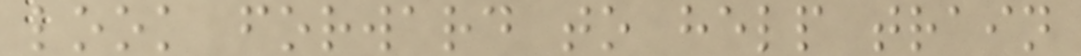look forward to help train
